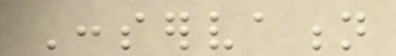Conservation
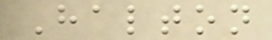Halton
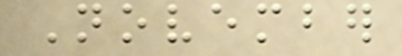November
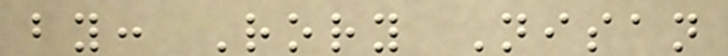by: Rory Nisan
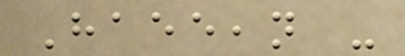Haeeean -
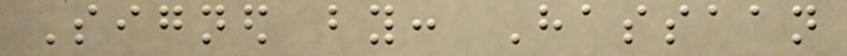Signed by: Hassaan
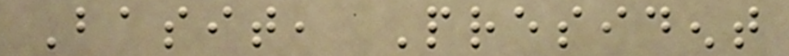Basit, President
